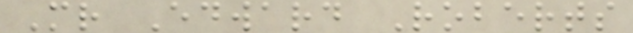Mr Edward Roberts
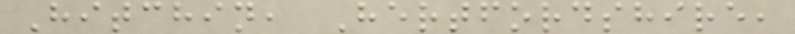Hitchin, Hertfordshire,
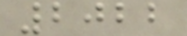2022
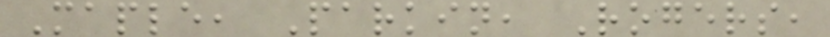Maple, Parkin, Rogers,
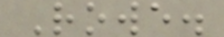Rowe.
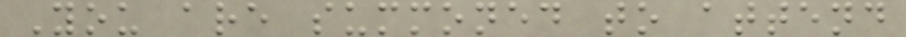You are summoned to attend
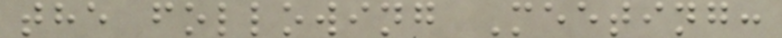the following Meeting:
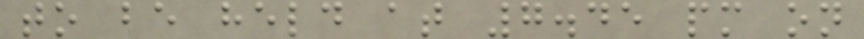to be held at 7.45 pm on
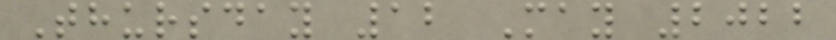Thursday 12 May 2022
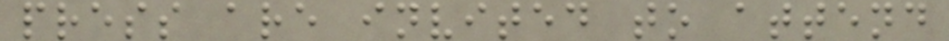press are invited to attend
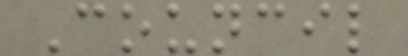Council
